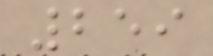259
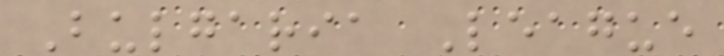Bulgaria League
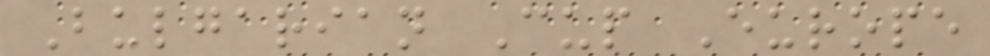Bulgarian Cup Europe
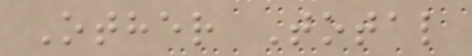Other Total
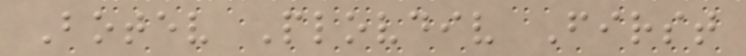Botev Plovdiv First
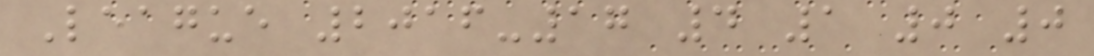League 2016-17 4 1 0 0
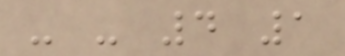- - 4 1
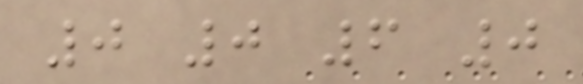0 0 6 0
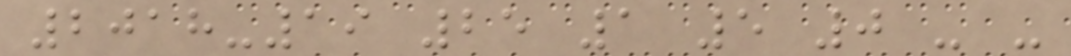2018-19 25 1 5 0 - -
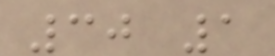30 1
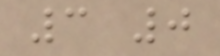3 0
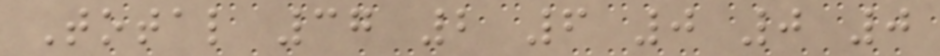Total 37 2 6 0 0 0
